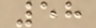58
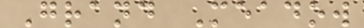Grand Meadow
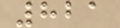821
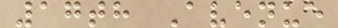17th Avenue
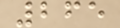265
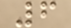6
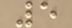5
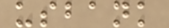usbank
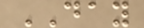DAY
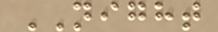NIGHT
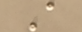A
